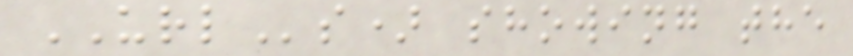URLs) showing the
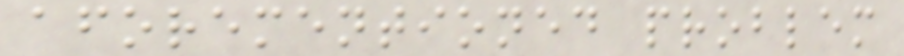aforementioned problem
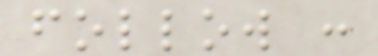follow :
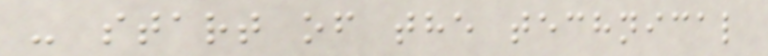- start of the technical
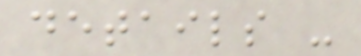details -
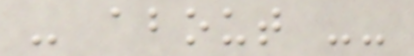- about --
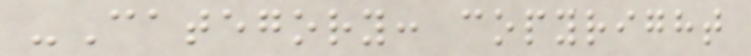-Category: copyright
